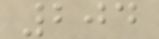204
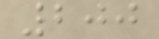200
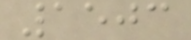1503
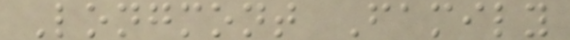Longmont Family
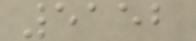5152
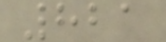821
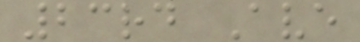23rd Ave
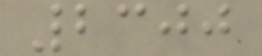2300
